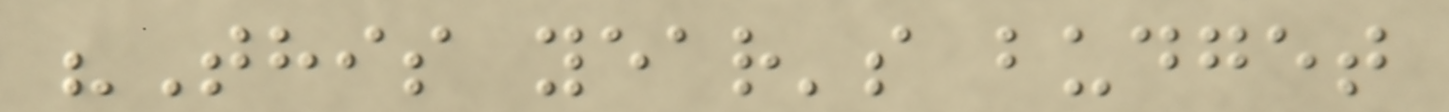"This year's budget
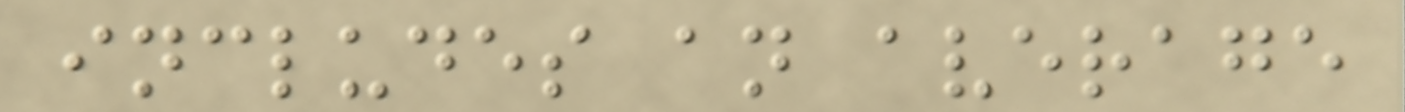includes an average
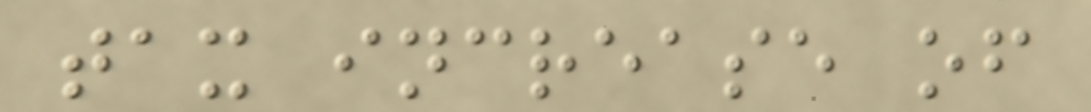tax increase of
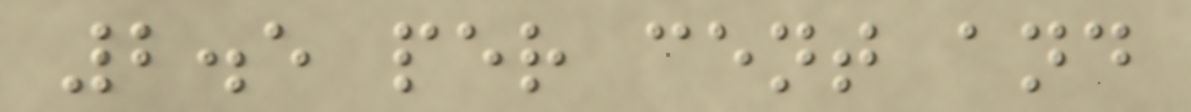2.5 per cent and
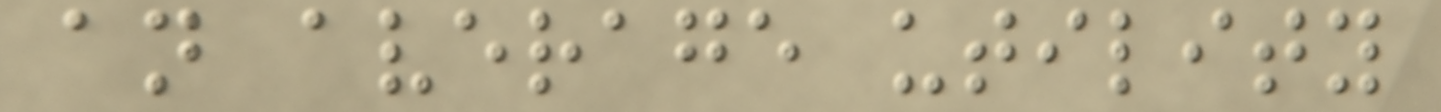an average utility
